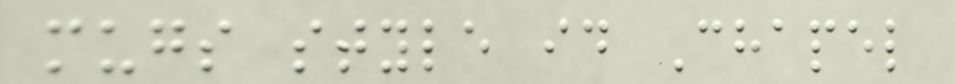mugs style id Chapel
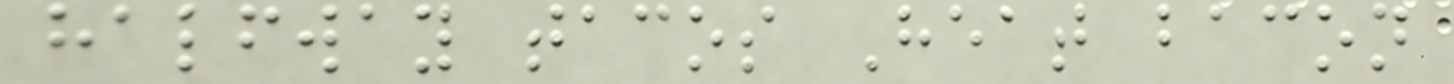halfway tacos Heat bacon
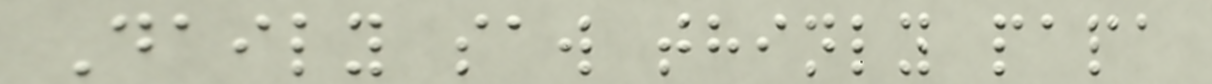Daily saw thinly papa
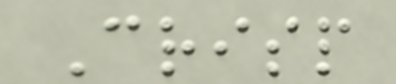Crisp
